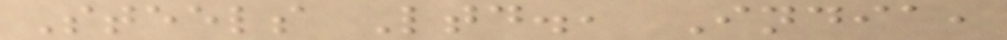Steels Ltd., India,
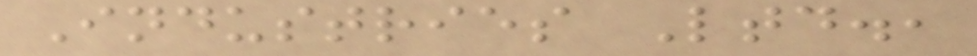Industries Ltd.,
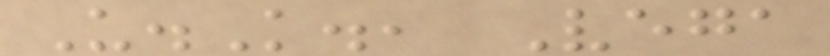U.K., Vega
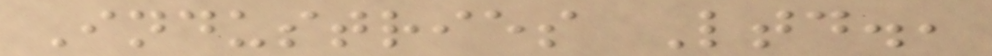Industries Ltd.,
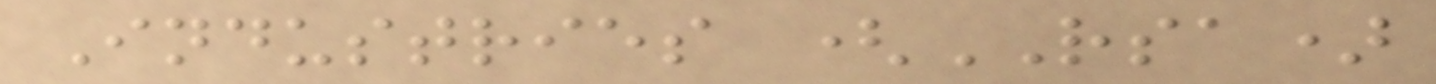Industries (RSA)
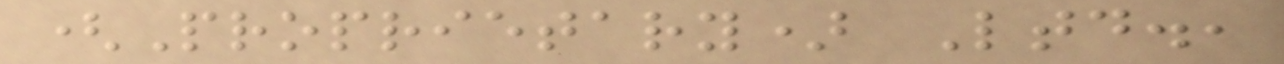(Proprietary) Ltd.,
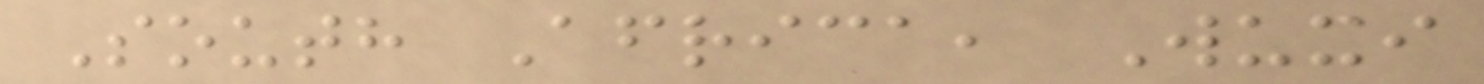South Africa, Wuxi
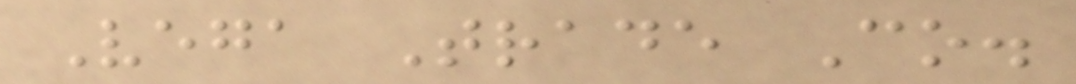Vega Trade Co.
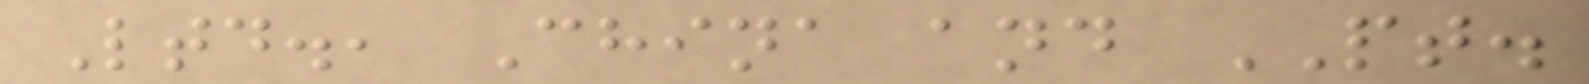Ltd., China and PT.
